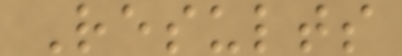Results
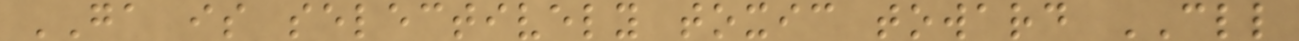GA is selectively toxic toward CLL
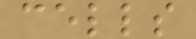cells
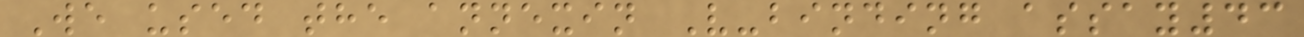We used the annexin V-binding assay43
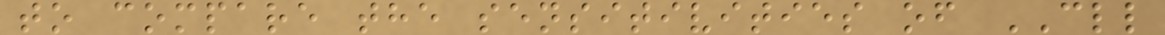to compare the sensitivities of CLL
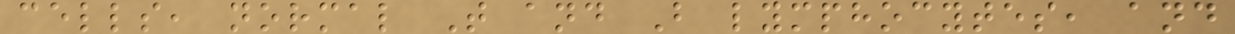cells, normal T and B lymphocytes, and
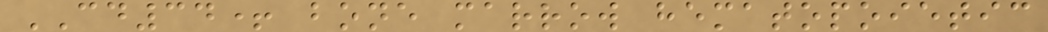CD34+ bone marrow hematopoietic
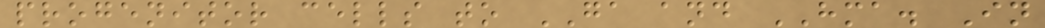progenitor cells to GA and HMA. In
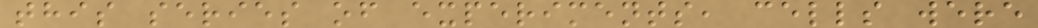this series of experiments, cells were
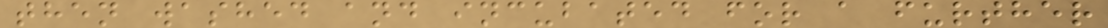then washed and incubated for a further
